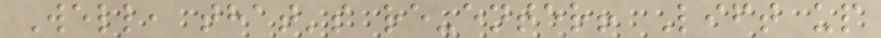Well, that's re-enter! Lift up
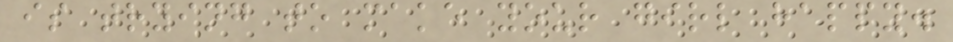is trying to make your girl happy.
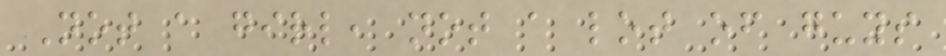Not a girl, not a lot of guys
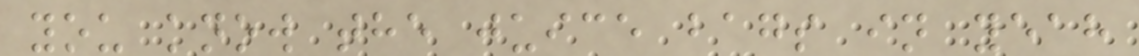you know the juice bags in yeah
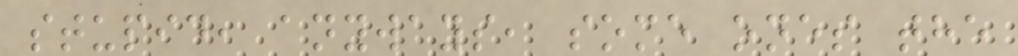stupid, anyways, some ones the
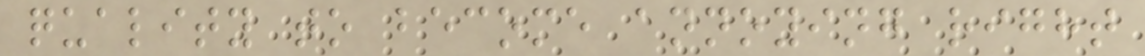quality to become annoying right
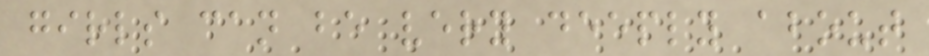girls can be very deeply about
